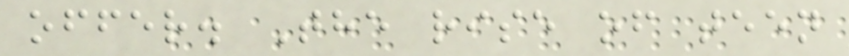offer. The rise of teen
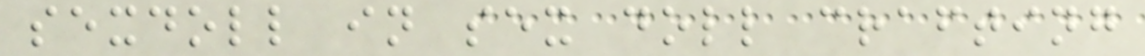sexdoll in sex doll crafting
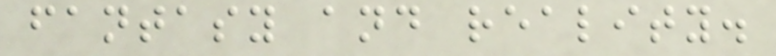fantasy and reality.
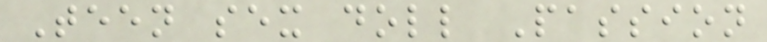Teen sex doll Passion
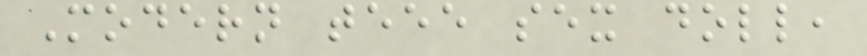Modern teee sex doll,
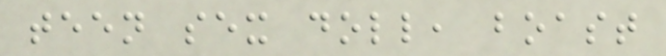teen sex doll, boast
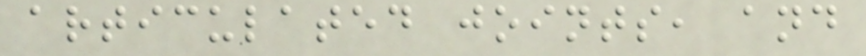articulated joints, and
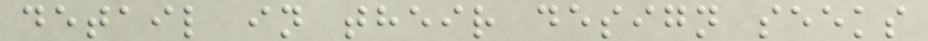detail in their design seeks
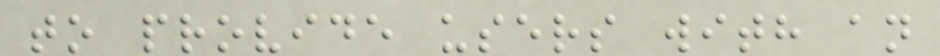to provide users with an
